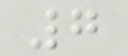7
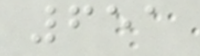651
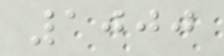1000
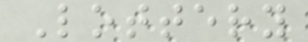Lottery
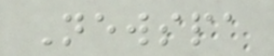Newspa
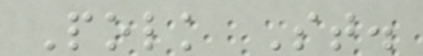Polk St.
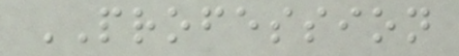PROFESSION
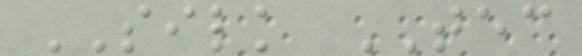SILK TEC
